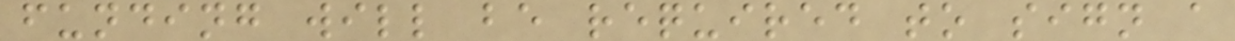funding will be required to sign a
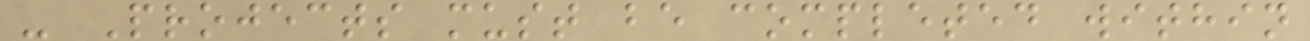- Projects must be completed within
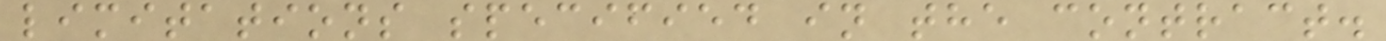limitations specified in the contract.
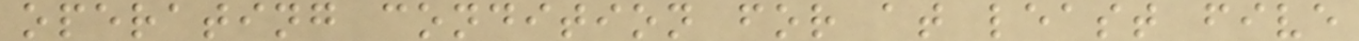operating condition for at least five
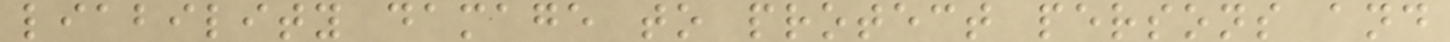liability damage to protect persons and
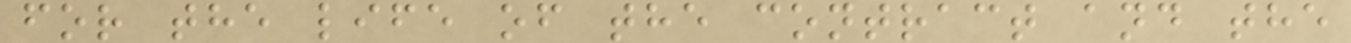for the life of the contract and the
